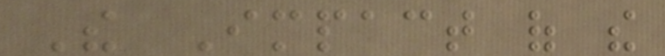The Impact of the
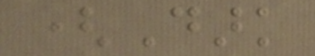(Dark
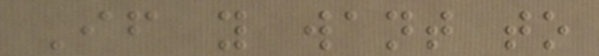If you want to
